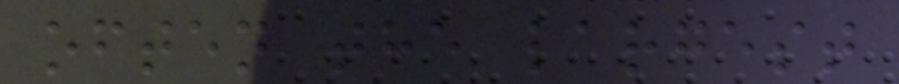often the largest
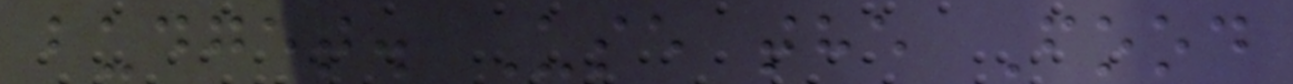budget. Use the Food
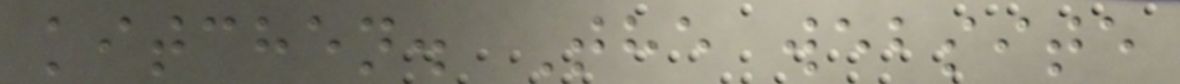kitchen. The website
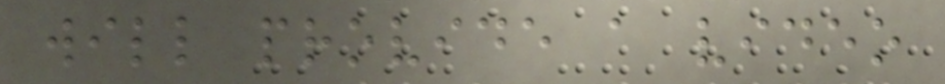will provide a video
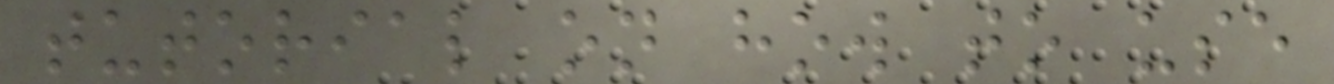tutorial on how to use
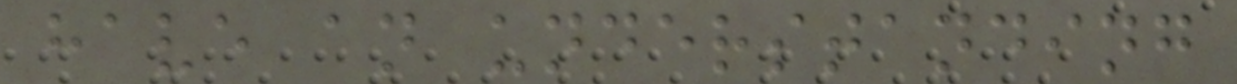have an understanding
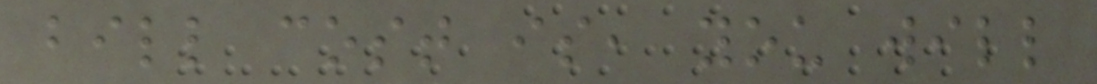bill cost is, you will
